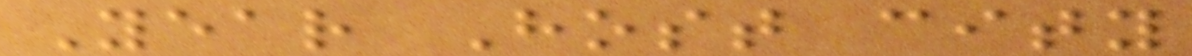Year Host city
